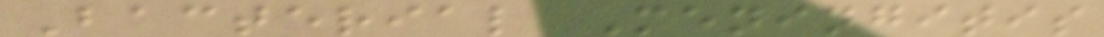Bacterial Meningitis
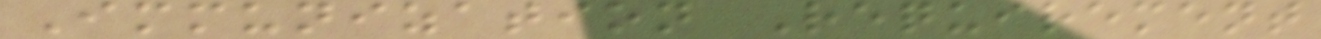Immunization Requirement
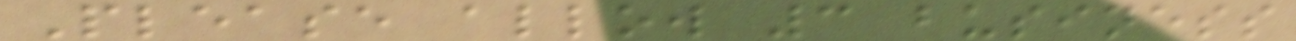Please allow 3 business
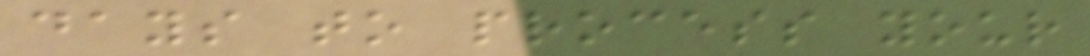days to process your
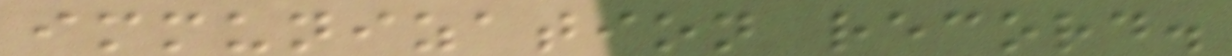immunization record.
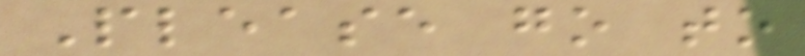Please go to
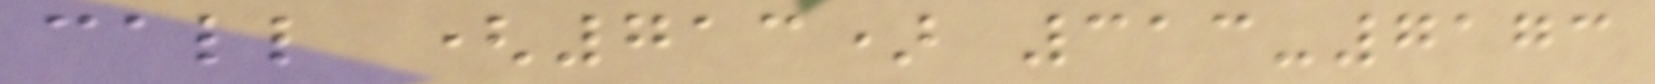call (713) 313-7173
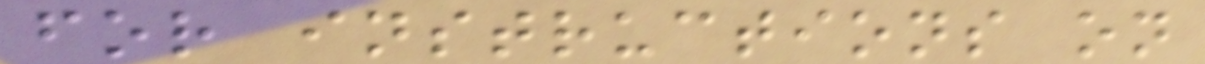for instructions on
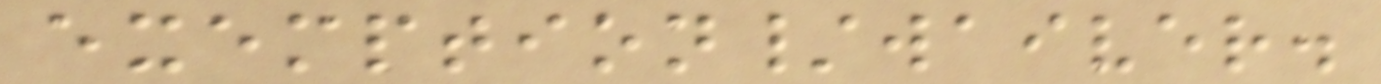exemption/waiver.
